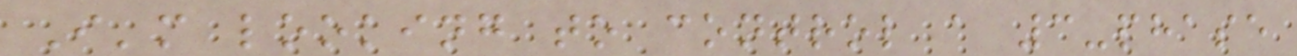I'm looking to control a 3-phase
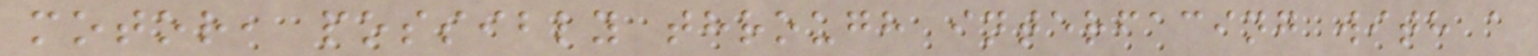motor, possibly through interfacing with a
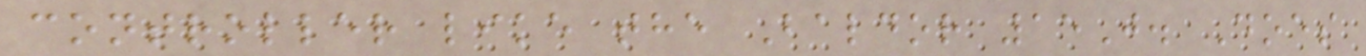controller like the Baldor 15J. Does
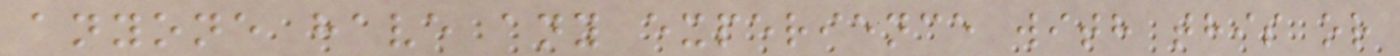anyone have any experience with this or
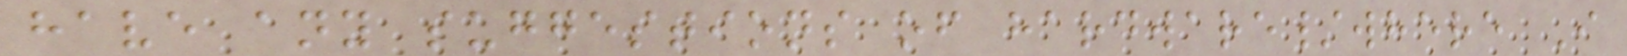have any suggestions of hardware/where I
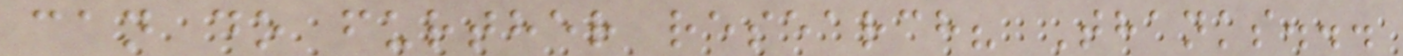can do further research? Thanks...
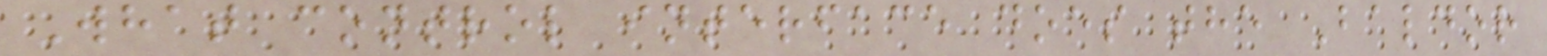What control interface does the Baldor
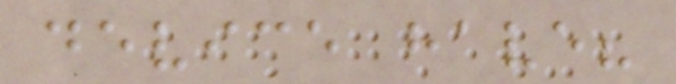device have?
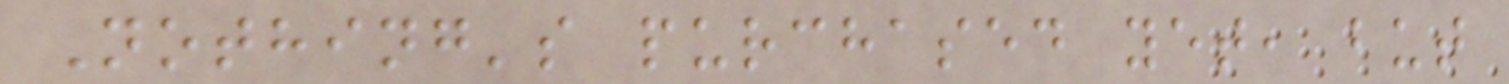Nothing's purchased yet, but
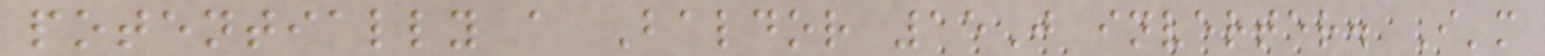potentially a Baldor 15J inverter. I'm
